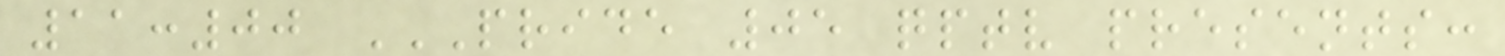11:00 PRIDE 05 QPTV PRESENTS:
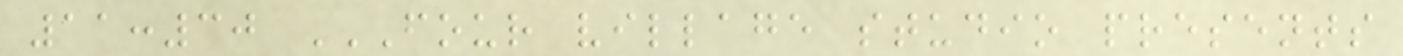11:30 FOUR VILLAGE STUDIO PRESENTS
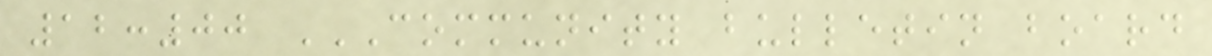12:00 COMMUNITY BULLETIN BOARD
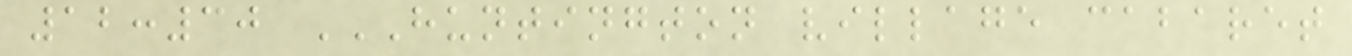12:30 HUNTINGTON VILLAGE CABARET
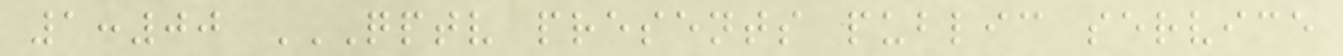1:00 QPTV PRESENTS PUBLIC SERVICE
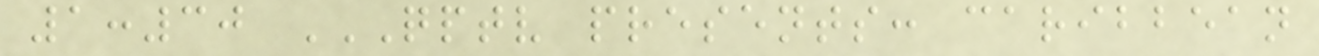1:30 QPTV PRESENTS: CARIBBEAN
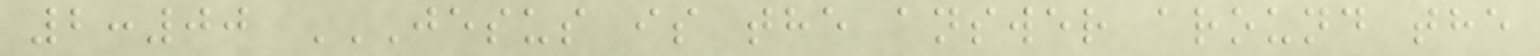2:00 JESUS IS THE ANSWER AROUND THE
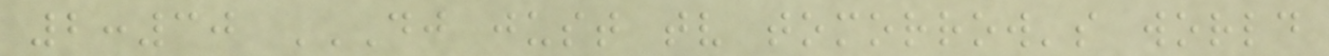2:30 DJ JUST TV TOMORROW'S WORLD
